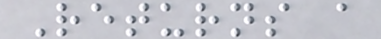Returns a
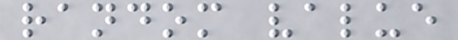random value
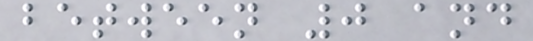between 0 and
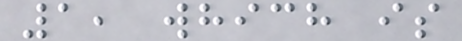1, which is
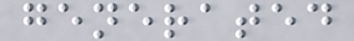generated
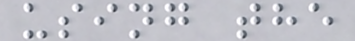using the
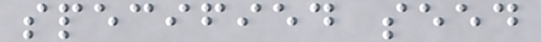specified seed
